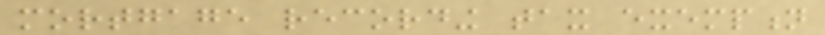mortgage recording tax exemption
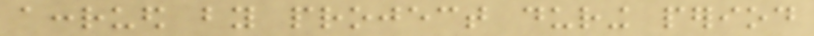accrued by project during period
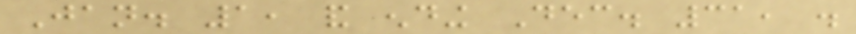Jan. 1, and ending Dec. 31, .
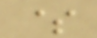$
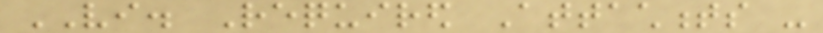VI. Required Attachments -
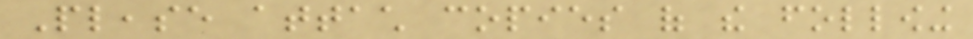Please attach copies of the following
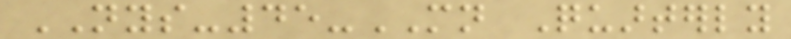NYS-45-MN Quarterly
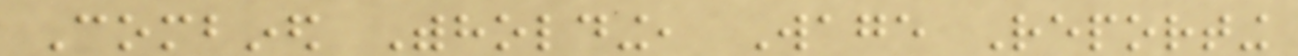Combined Withholding, Wage Reporting
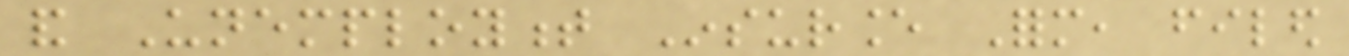and Unemployment Insurance Form, filed
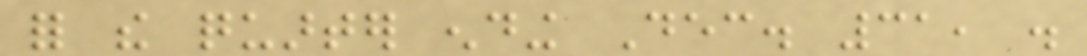for the quarter ending Dec. 31, .
